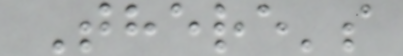There's
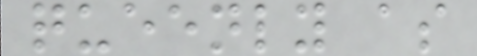queenly as
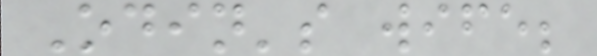Odin's wife;
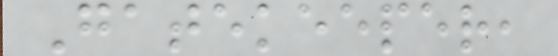Gatekeeper,
